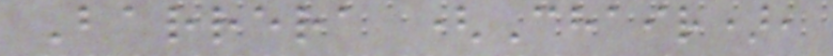Barrera (Chair),
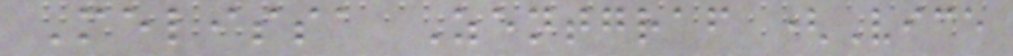Melissa Zentgraf (Vice
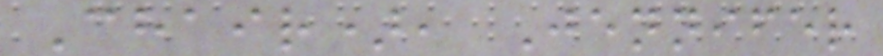Chair), Jennifer
